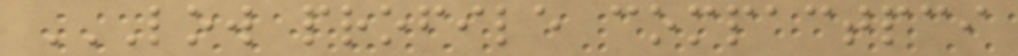LOW PROFILE COMPACTPCI
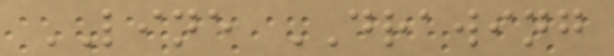LINE DRAWING
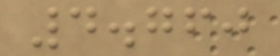4.760
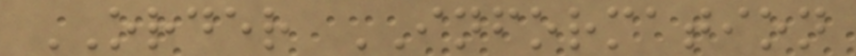ORDER INFORMATION
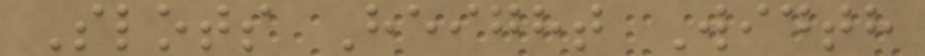Slots Height Width
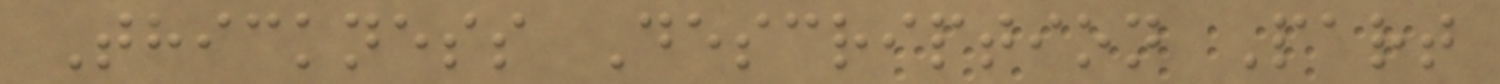Thickness Description Part
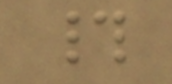#
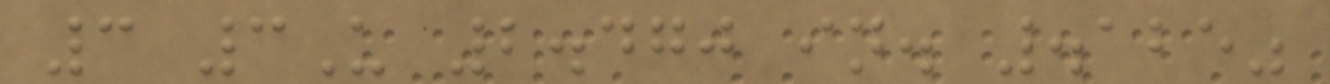3 3U 2.470 in. .125"
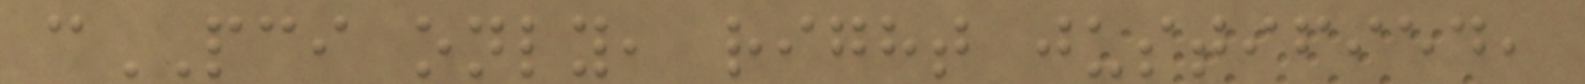cPCI only, right justified,
